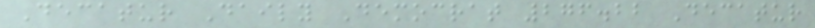Decatur Daily Democrat 276.22 Decatur
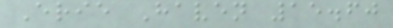Erie Haven 15.60
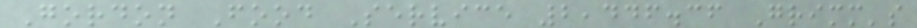Gordon Food Service 2,446.36 Grimm's
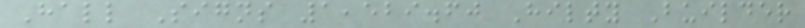Hall Signs 1,529.60 Hilty Builder
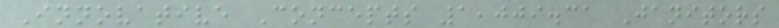Innovative Concepts 1,009.31 Janitors
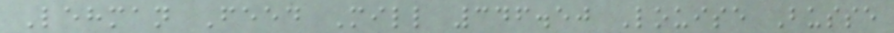Lehman Feed Mill 346.50 Louise Busse
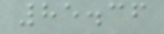85.36
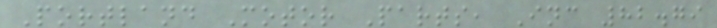Portland Motor Parts, Inc 82.79
